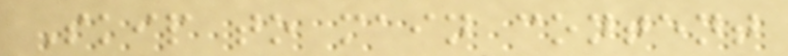Skip to main content
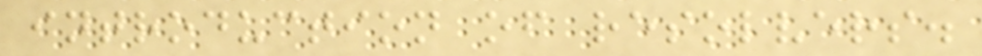introduction of resolvers.
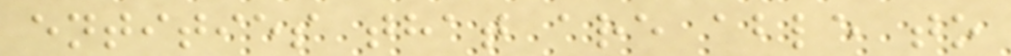entities that are able to
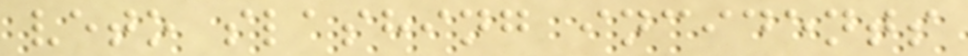veto slashing incidents
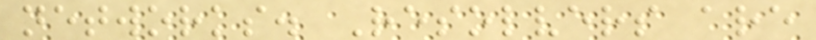networks. Resolvers are
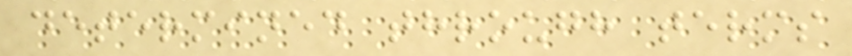determined through terms
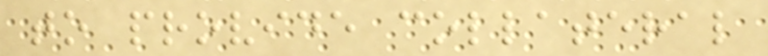to provide collateral
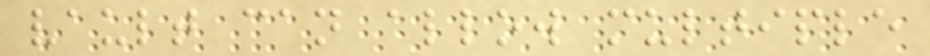vault can allow multiple
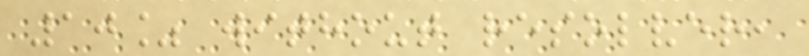10% without resolver,
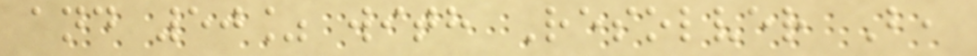and 50% with Resolver B,
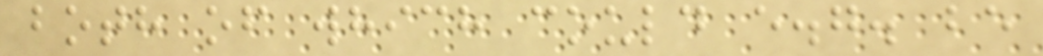both of which could e.g. be
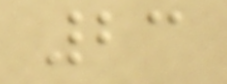23
